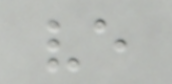ve
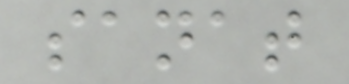sanat
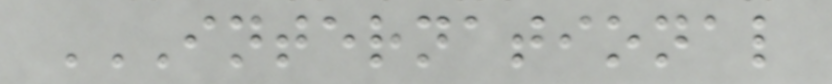INTERNATIONAL
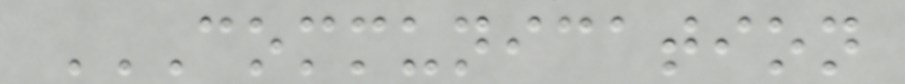COMMUNICATION
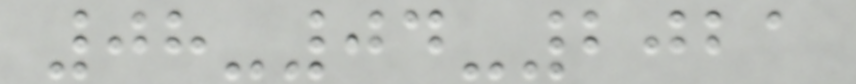08-04-2021
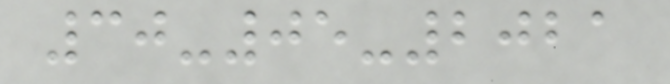30-05-2021
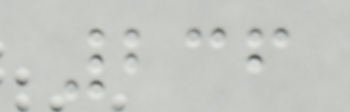236
